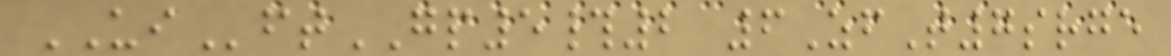UIftGP5#2 6ZfT7srge
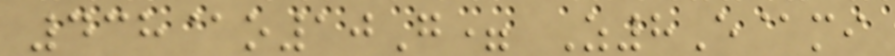438@o10G= Z8E@mi
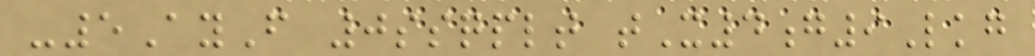-5AyF 0ssqplt tX4g9Lkg
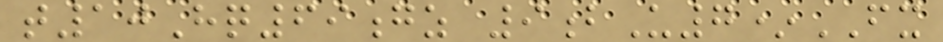t10Hq69gz 9bU7*FX
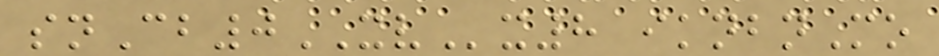snCb0XVx8 iknbnMo
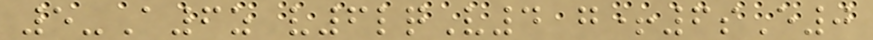5-A6z v6lqV4 g+6sE0
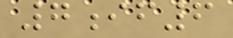7if6
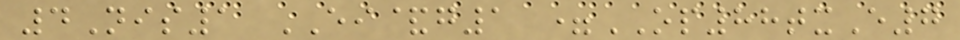4Nis1 EI&g1 =OP88txE7
